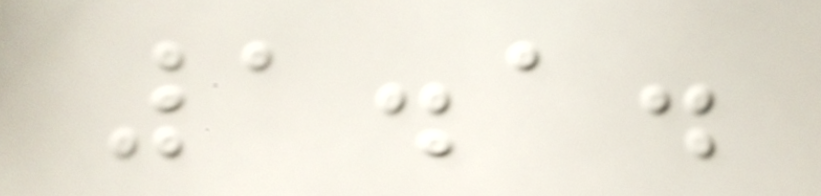1.1.
